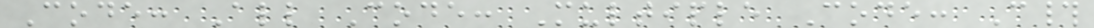Code: All Code: Multiple Code: C#
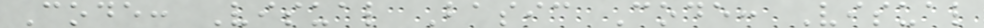Code: Visual Basic Code: Visual
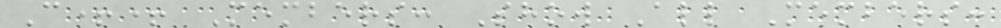C++ Members: Show All Members:
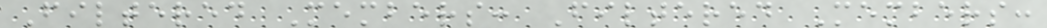Filtered Members: Filtered Members:
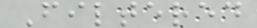Filtered
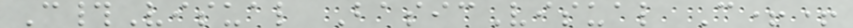C#Visual BasicVisual C++
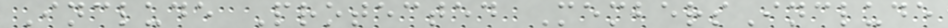Include Protected MembersInclude
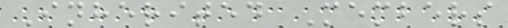Inherited Members
